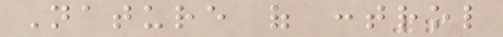Nature of control
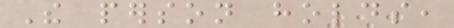The person holds,
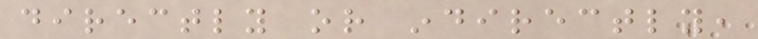directly or indirectly,
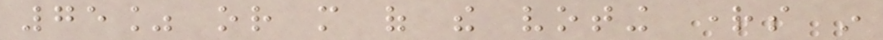75% or more of the voting rights in
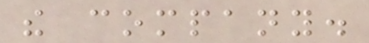the company.
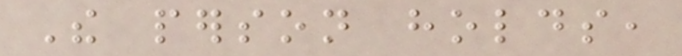The person holds,
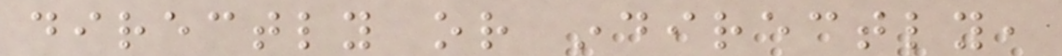directly or indirectly,
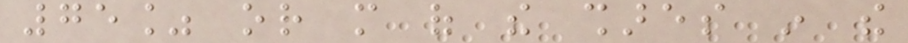75% or more of the shares in the
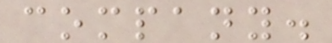company.
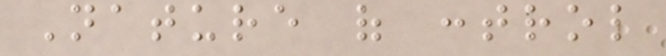Nature of control
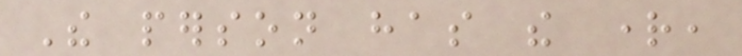The person has the right,
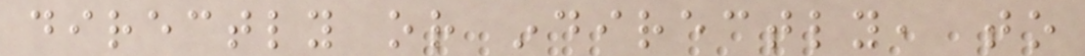directly or indirectly, to
